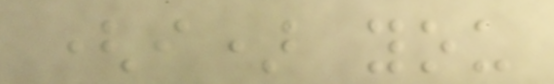(i) you
